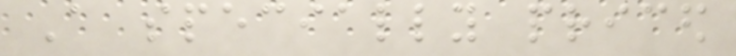A specially priced
